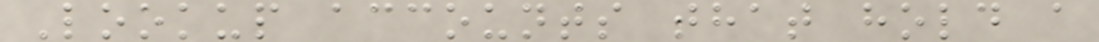Lookup accounts that hold a
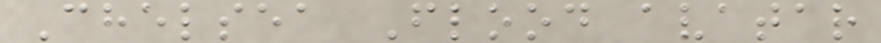Chelsea Flood avatar
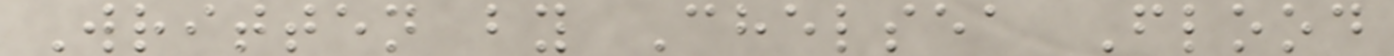Written by Chelsea Flood
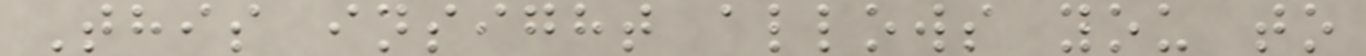This insight allows you to
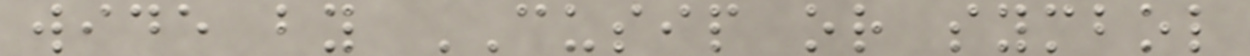wide by CUSIP or symbol
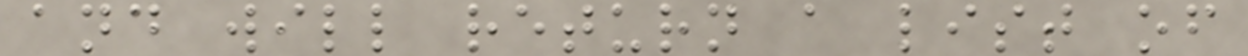and will return a list of
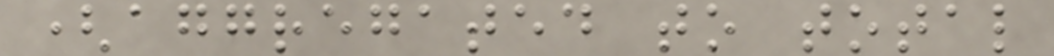(aggregated to total
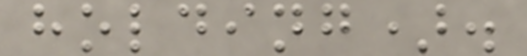holding).
